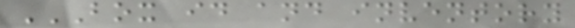BOX ID AND INVENTORY
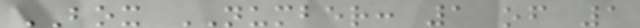BOX NUMBER: 1 of 1
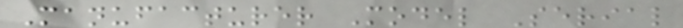Manufacturer Model Serial
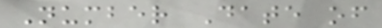Number Date of
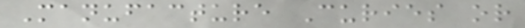Manufacture Curies or
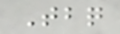Tbq
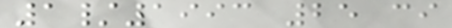1/1993 25 ci
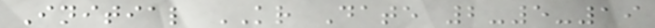Initial KR Date 2-5-19
